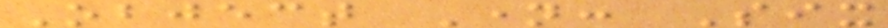Object Name: Six
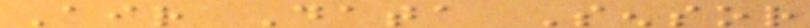Air Data Sensor
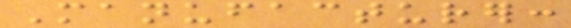Manufacturer:
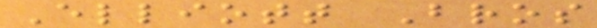Elliott Bros
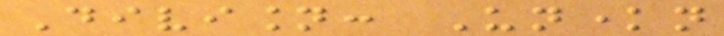Division: Unknown
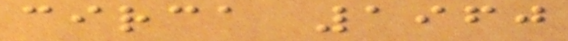circa 1960
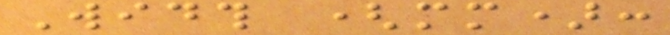Width (mm):
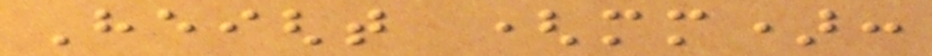Height (mm):
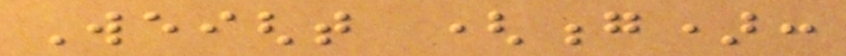Weight (g):
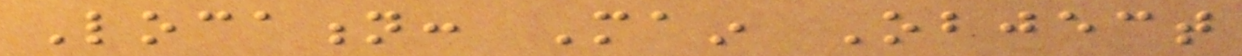Location: Main Object
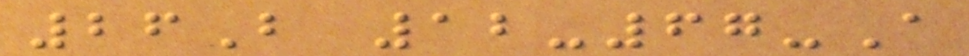26B 12-67-A
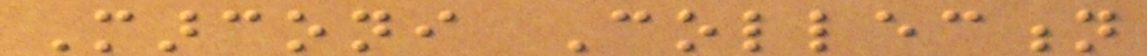Marconi Collection
